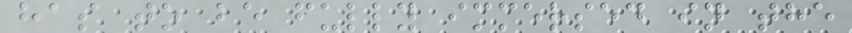has to be fully immersed in the
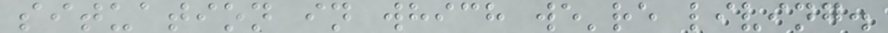situation in which we're living.
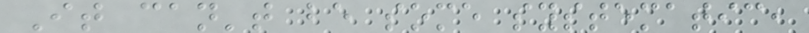It can't be some systematic,
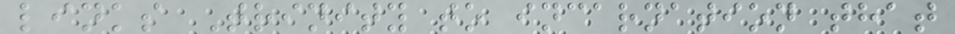links Trinity to incarnation that
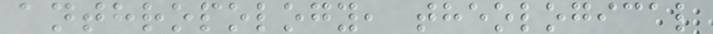anthropology, theological
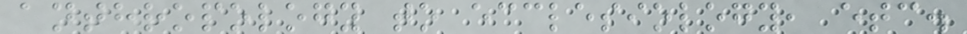anthropology to ecclesiology, etc.
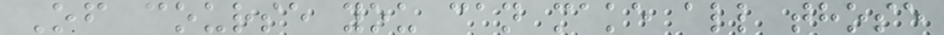Of course you can make all those
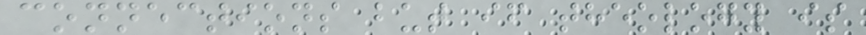connections but if theology is
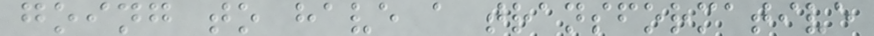going to have a transformative
